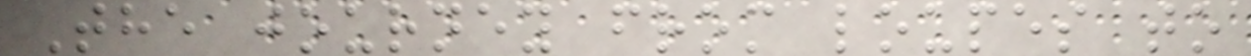The journey from loupes to
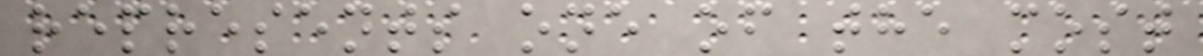represents one of the most
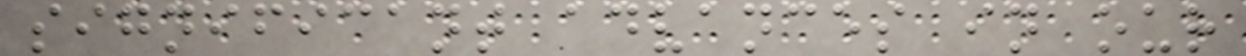significant advances in our
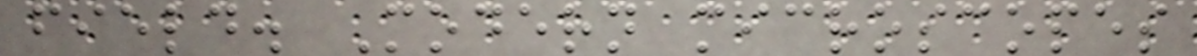field. Modern microscopes
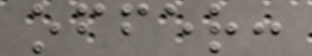offer:
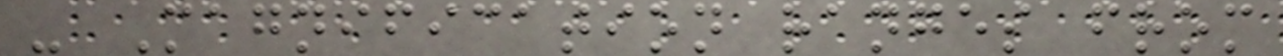- Magnification ranges from
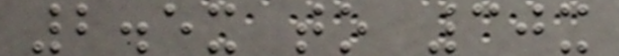2.5x to 30x
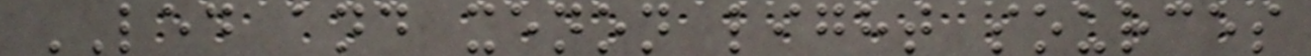LED and xenon light sources
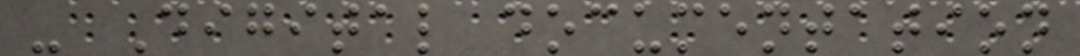- Digital documentation
